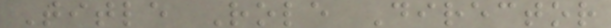Title Role Director
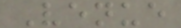Venue
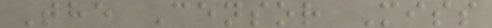The Censor Miss
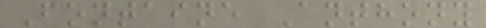Fontaine Anthony
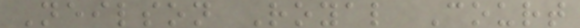Neilson Royal Court
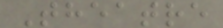Theatre
